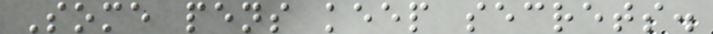Some pens keep secrets.
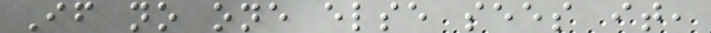If no one else sees it,
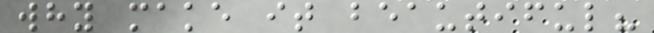why make it beautiful?
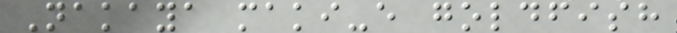Nakaya maki-e goldfish
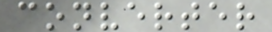converter
